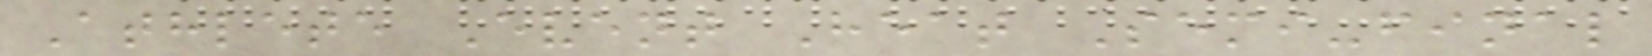Athlete Event Heat Semi-final
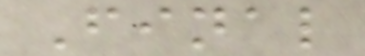Final
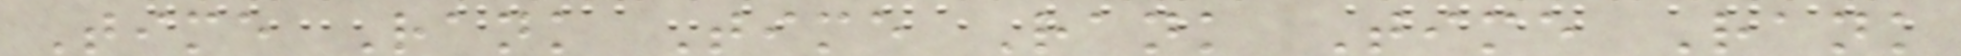Time Rank Time Rank Time Rank
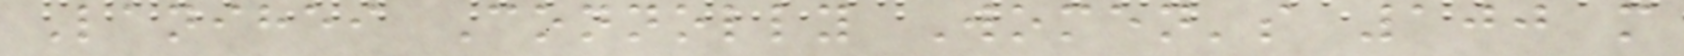Lanihei Connolly Women's 100 m
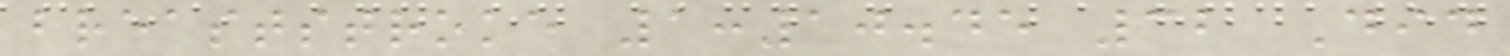breaststroke 1:10.45 32 Did
